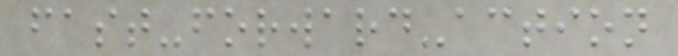fast-forward-action
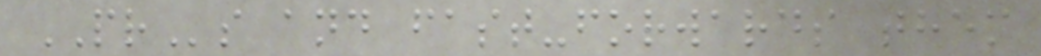PRs and fast-forwards them
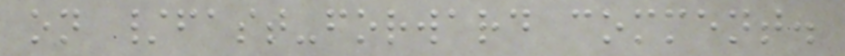on /fast-forward comment.
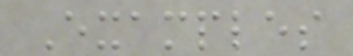Examples
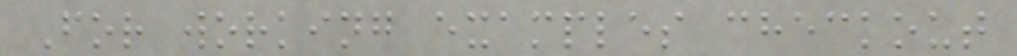For working examples checkout
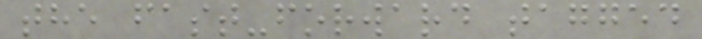the fast-forward tagged
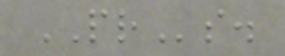PRs.
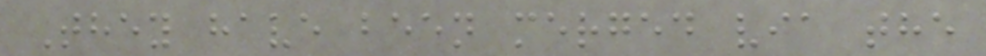They have been merged via the
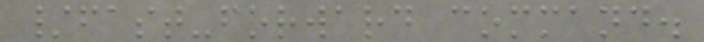/fast-forward command.
